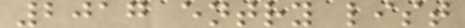2017 entry list
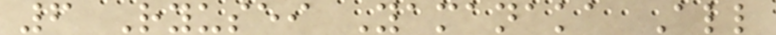6 Ryusei Yamanaka All
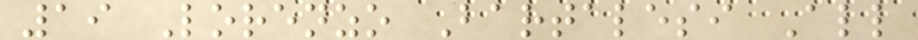19 Lorenzo Bartalesi All
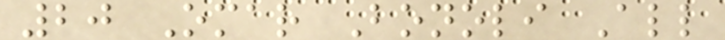20 Omar Bonoli All
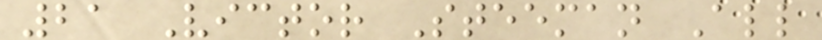21 Victor Steeman All
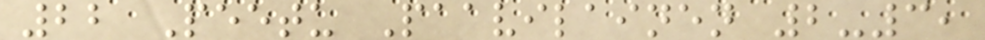22 Peetu Paavilainen 2-3,
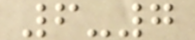6-7
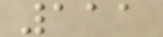111
